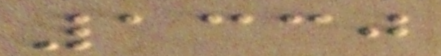1330
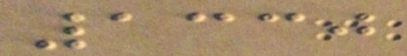1330
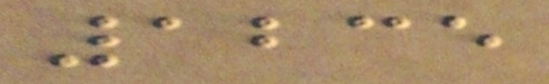1235
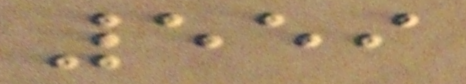559
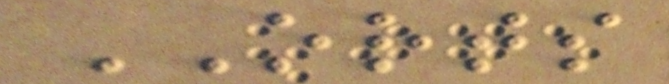ORTS
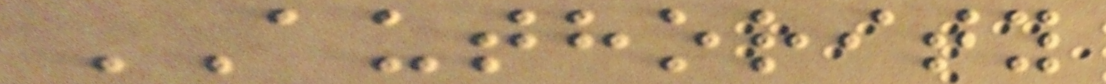AUTHORITY
